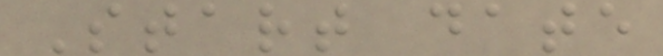Start date
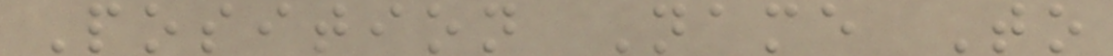Position Name To
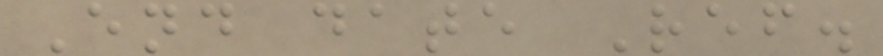End date Ref.
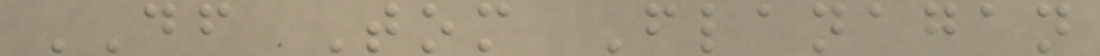DF Tom Flanagan
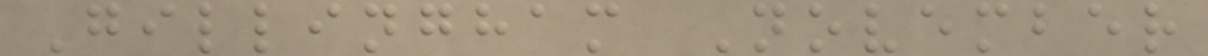Gillingham November
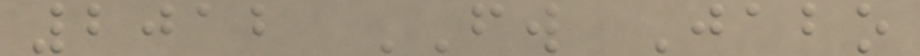2012 FW Jabo
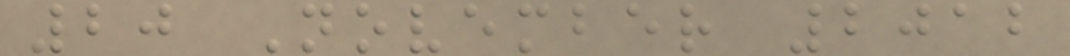20 November 2012
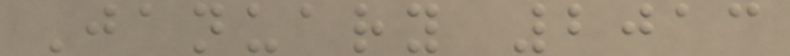January 2013
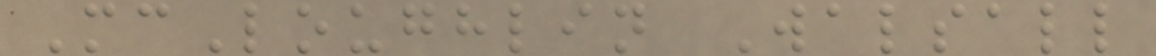McLoughlin Walsall
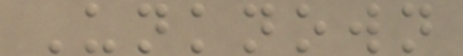Unknown
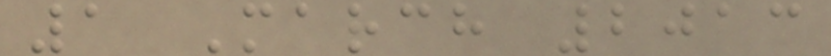1 March 2013
